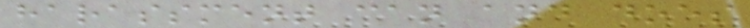harassment can and does
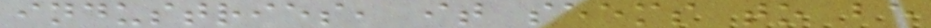industries, it seems to be
